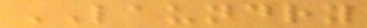LAUNDRY
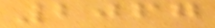2067
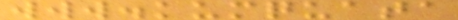www.kumquata
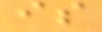is
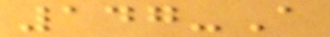147-A
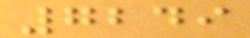7249
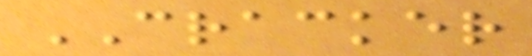CRACKER
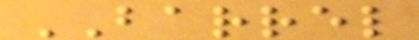BARREL
